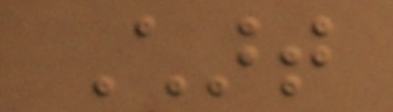Chart
